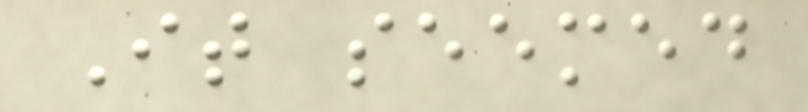It seemed
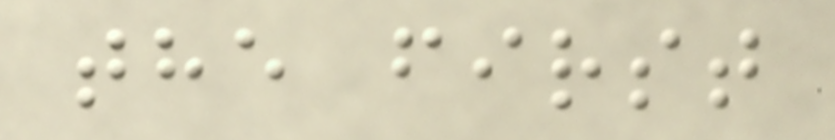the first
